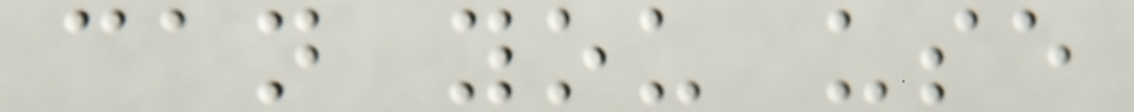can you use
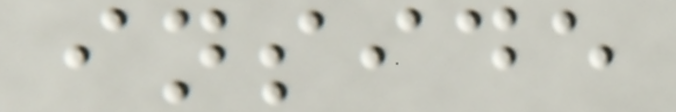inside
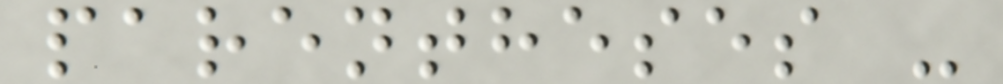parentheses -
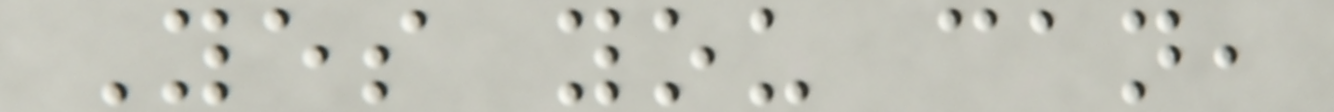Yes you can,
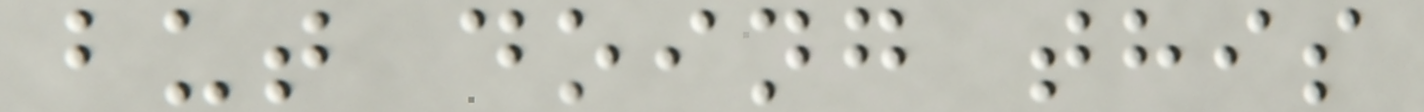but doing this
